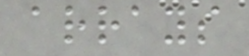arrays
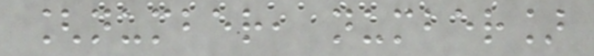[number, number]
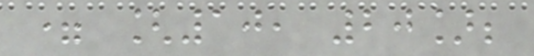= [10, 20];
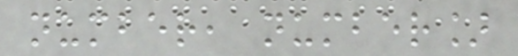number, number]
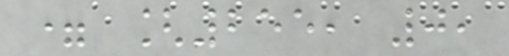= [255, 0,
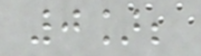0];
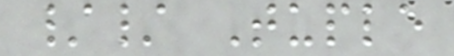// Tuple
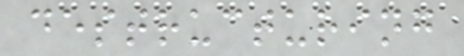destructuring
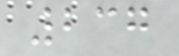237
